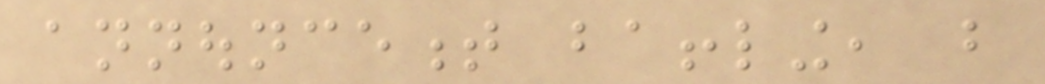announcement baffling, but
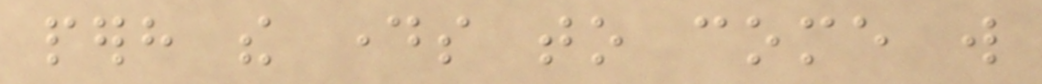perhaps the days to come will
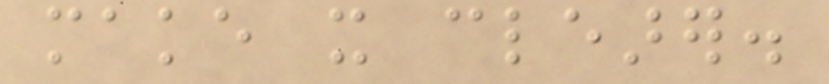make it clearer.
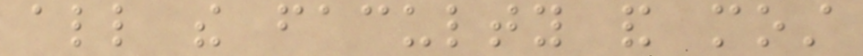all the faculty and most
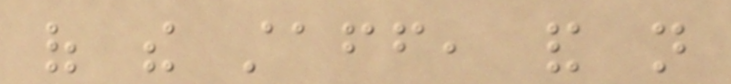of the staff, and not
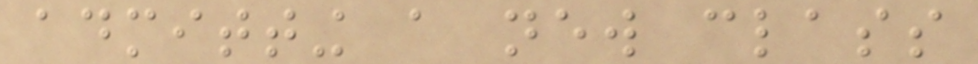admitting a new class
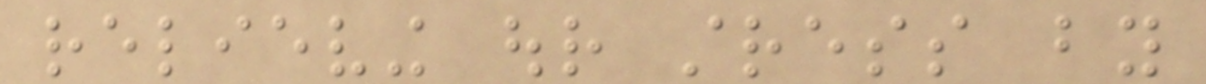relieving our stress by
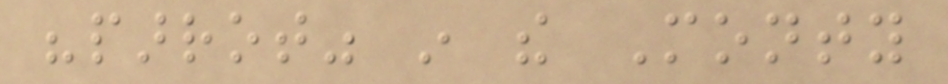"parrot" in the Monty
